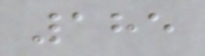185
